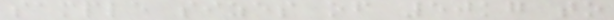sample sizes of 50kg to
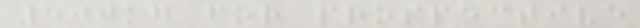500kg for prospective
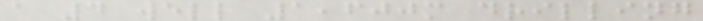a 4 well 1,600m drilling
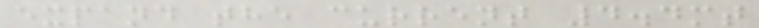expand the current 4.4mt
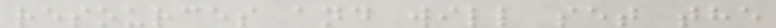resources and will set the
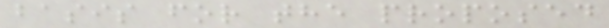basis for the proposed
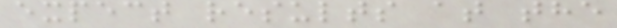expect results at the
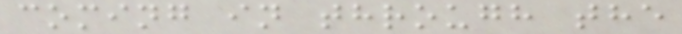coming in through the
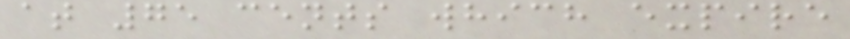at 75 cents which expire
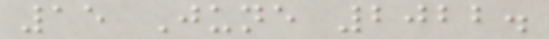15 June 2022.
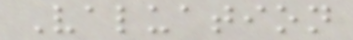Valuation
